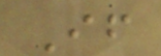If
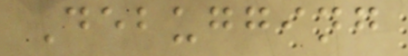Debugging
